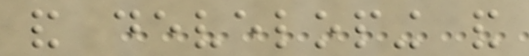and developing and
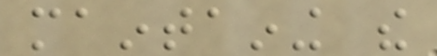maintaining the
